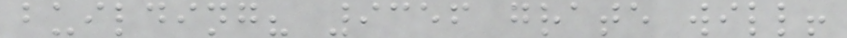building? 9356 grate will!
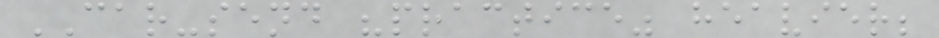CAR-send "practice" heavier;
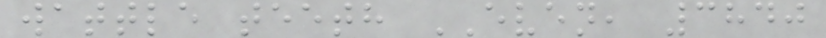wattle teeth EVEN, 3840
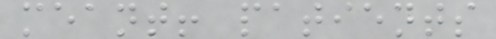meant! patients
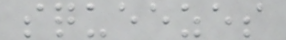squeezes
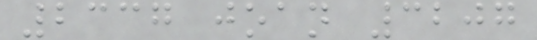2337 joan 3207
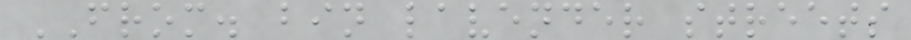FROM. bin lavender streets
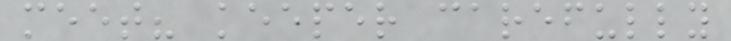meet? keeper carefully
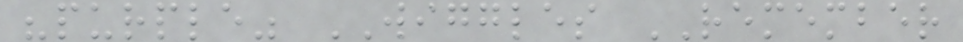"purple" WIGGLES REMEMBER
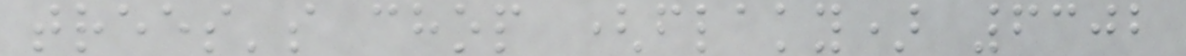trees's chop (flaky) 6302
